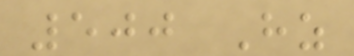500 Hz
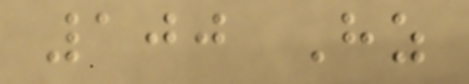100 Hz
